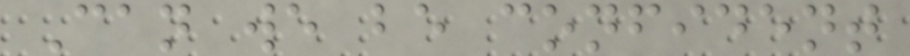Can we be confident
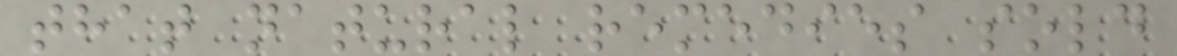that natural remedies sold
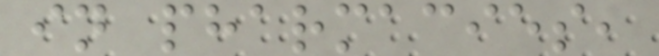in pharmacies,
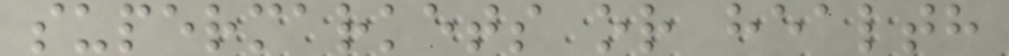supermarkets or health
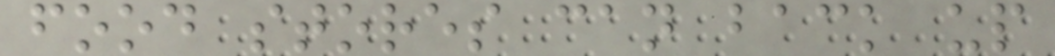food stores can back up
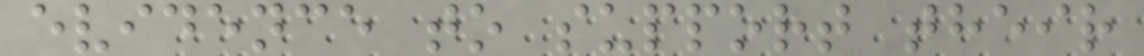evidence to support their
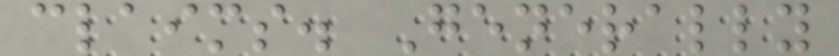claims. Generally
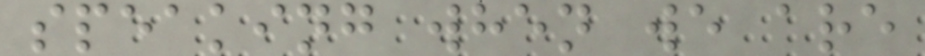speaking when we are
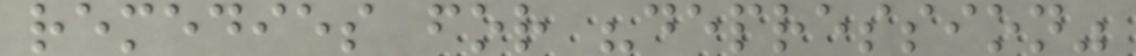remedies for "depression"
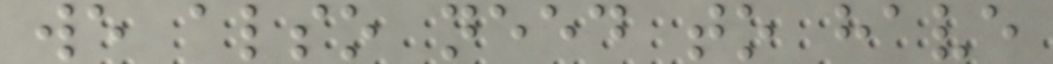we also need to have
